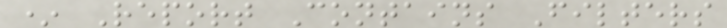* Report Contains Filters
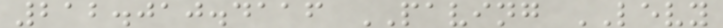212.010.4116 PAVING LEVY
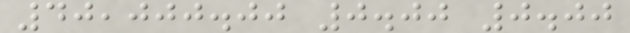40,000.00 0.00 0.00
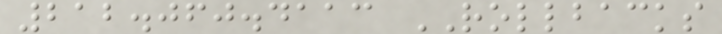212.060.4113 ROLLBACKS
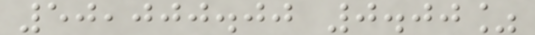50,000.00 0.00%
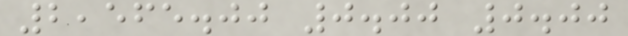2,565.00 0.00 0.00
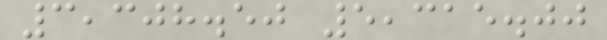3,308.50 5,315.00
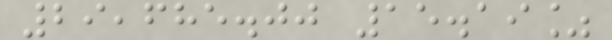29,685.00 15.19%
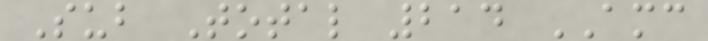Sub Total 214 AMC
